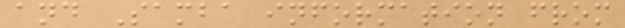and Samba information from
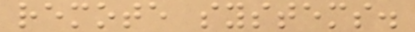remote systems.
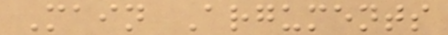Main Arguments
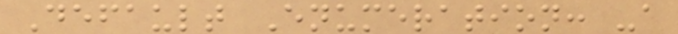Default Enumeration: -a
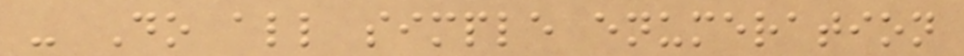- Do all simple enumeration
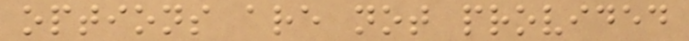options are not provided
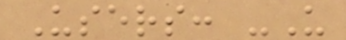Users: -U
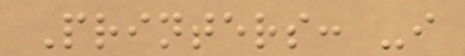Printers: -i
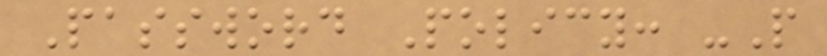Password Policy: -P
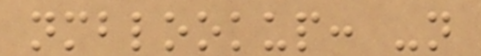nmblookup: -n
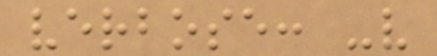verbose: -v
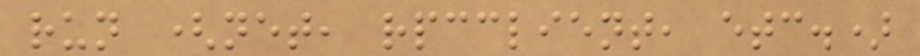run (net, rpcclient, etc.)
